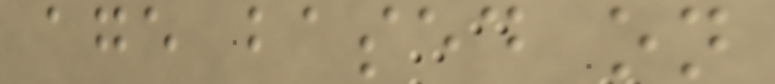age based on
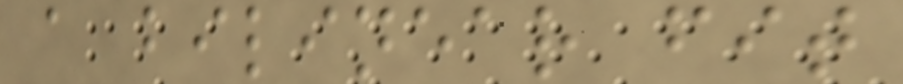a bilinear fit
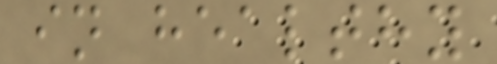in healthy
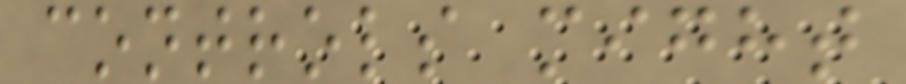controls might
